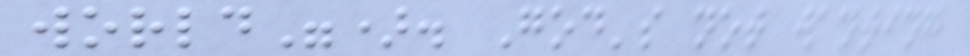world"). God's not wanting
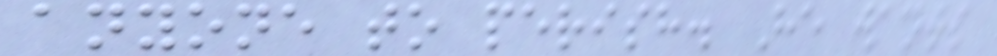anyone to perish. He wants
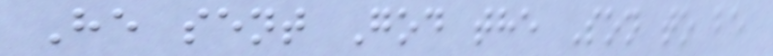He sent God the Son to be
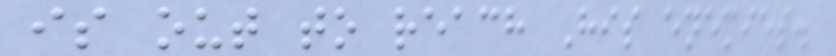is out to reach His enemies.
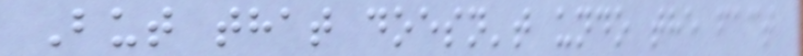But that doesn't undo the fact
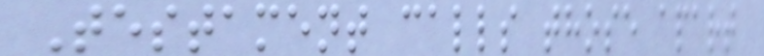Testament calls those apart
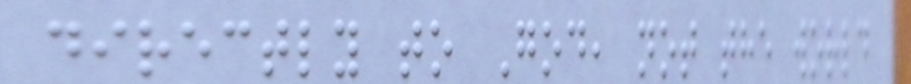directly to God, not the world
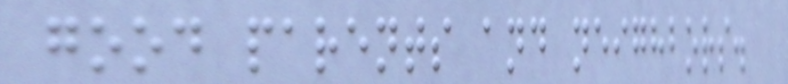good parents and neighbors.
